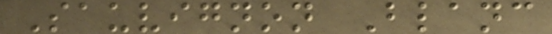Sauvignon Blanc
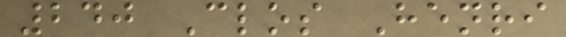240 Clos Henri
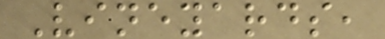Vineyards,
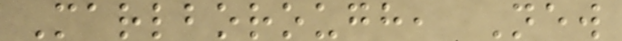Marlborough, New
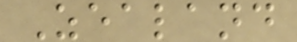Zealand
